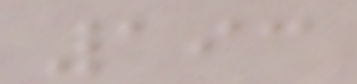193
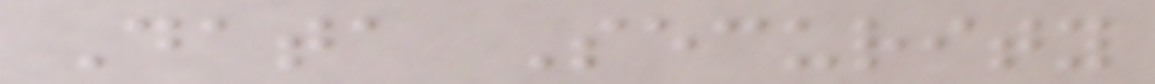Data Security
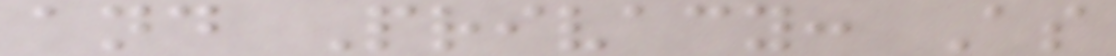and Privacy: As
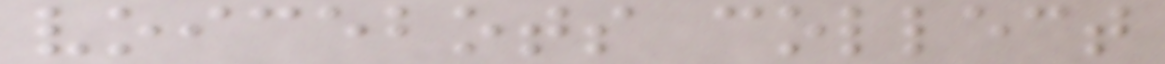voicebots collect
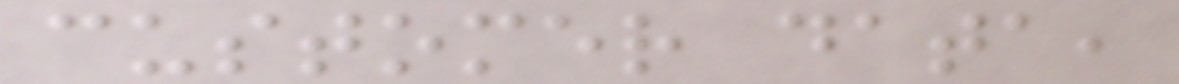customer data,
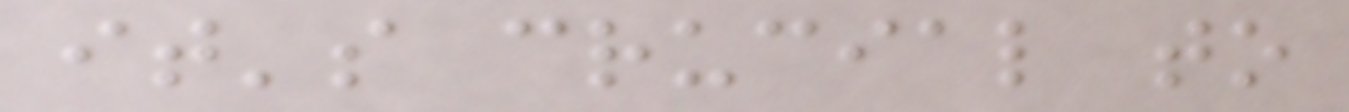it's crucial to
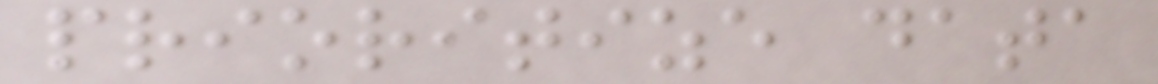prioritize data
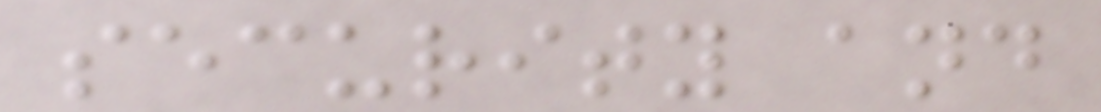security and
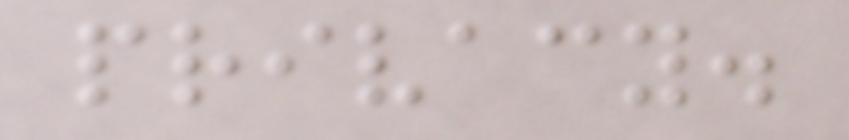privacy.
